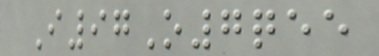I97O7qee
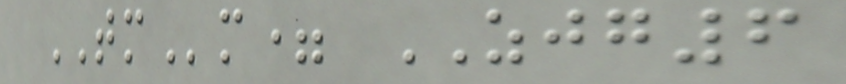TMm= ZJG6
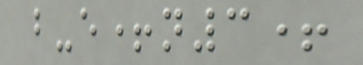b-e+n3+
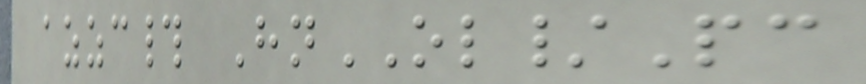azzc# HnOL/Pc
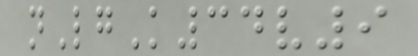nLgK34v9
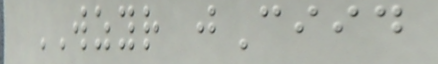WZYR jCiid
